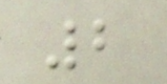2
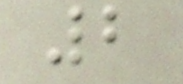2
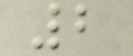2
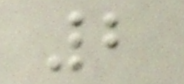2
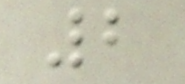2
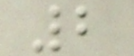2
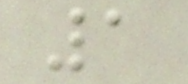1
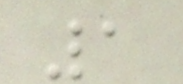1
